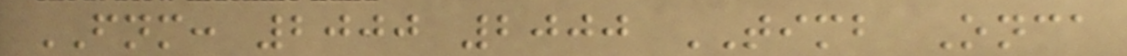FNM: 2000 2000 TIMB Onca
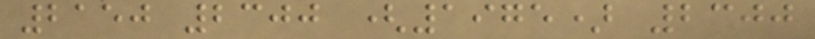2150 2300 (1975) 2300
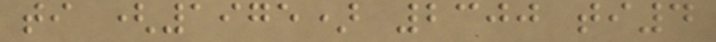ti (1975) 2300 ti4
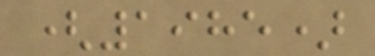(1985)
